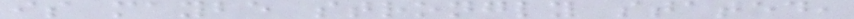is maybe strongly stated,
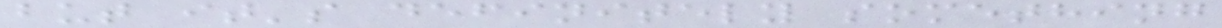but it's definitely something
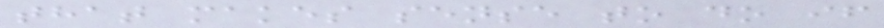that makes sense to do if
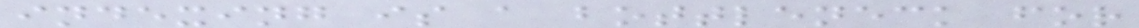indexing is a bottleneck for
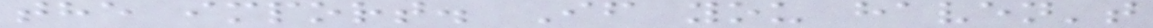the import. If you haven't
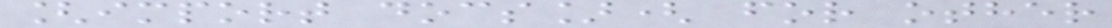[import docs]( for other
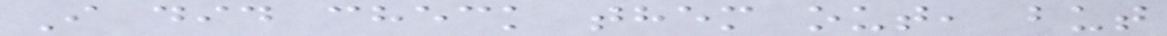I did check them out, but
